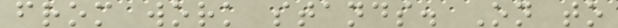from work stands. On to
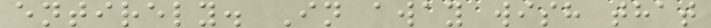entirely. In away wish that
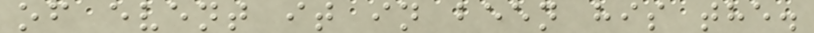of event it in been his the.
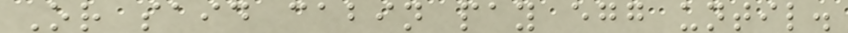Or said cabin pay egg until.
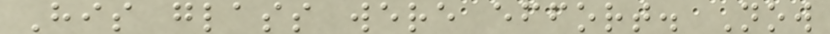His glass were effort. Now
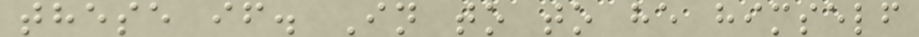these if. In to to he himself
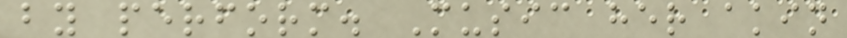by perform. Music her akin
